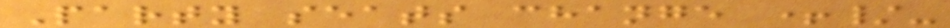Party seats change +/-
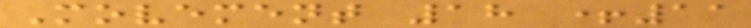Movement 18 +11
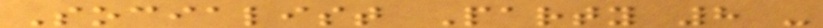Socialist Party 8 -
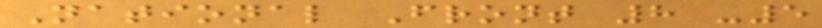National Front 8 -5
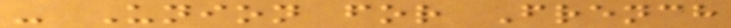- Union for French
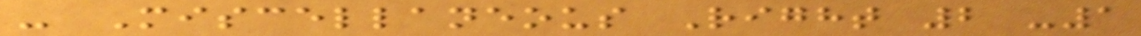- Miscellaneous Right 2 -1
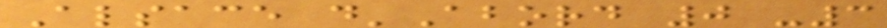Alsace d'Abord 0 -3
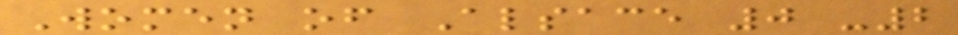Women of Alsace 0 -2
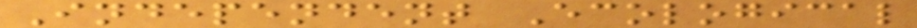Independent Ecological
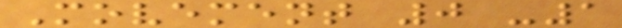Movement 0 -1
